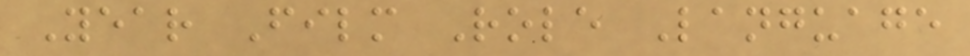Year Film Role Language
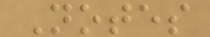Notes
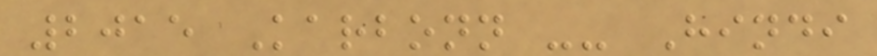2015 Karbonn -- Hindi
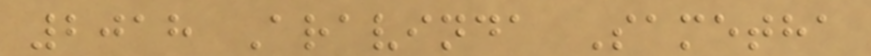2018 Aravinda Sametha
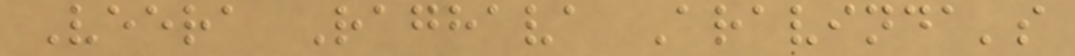Veera Raghava Aravinda's
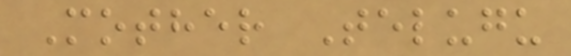Mother Telugu
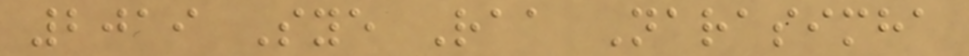2019 Sye Raa Narasimha
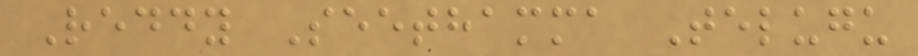Reddy Seethamma Telugu
